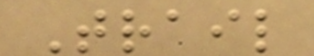Trail
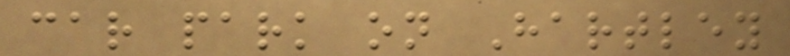car park on Hartley
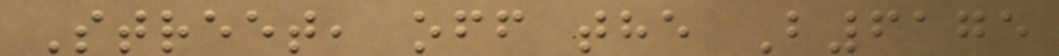Street, off the B6175
